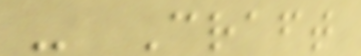- Craft
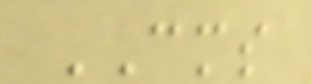CMS
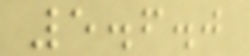5.6.0
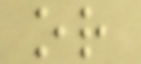or
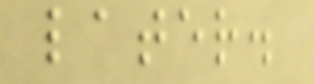later.
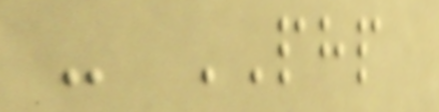- PHP
